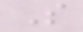S
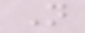N
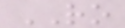RO
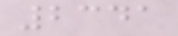2341
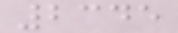2345
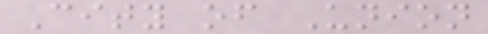City of Union
